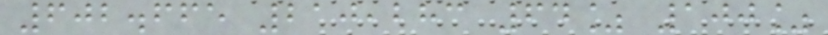602.665 210,283 64% 100%
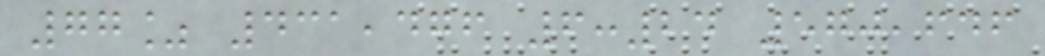77% 431,476 6:24 570,646
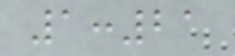1:21
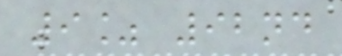9% 92nd
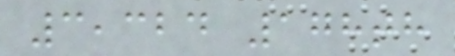3,324 178th
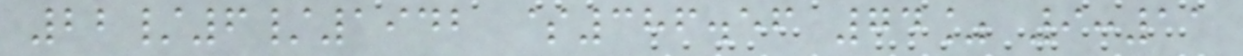22/6/1942 $386.56 74% 9:11
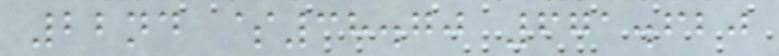22nd $38.70 671.620
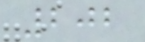202
